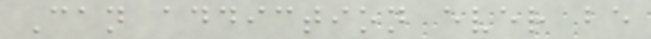Can addiction ever be
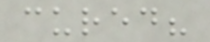cured?
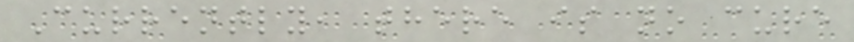Currently, there is no cure
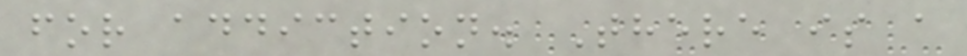for addiction. There is a
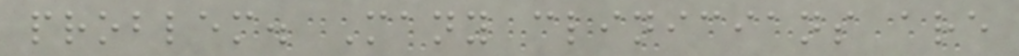problem. Many clinicians are
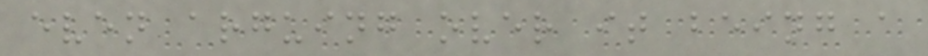even arguing over it being a
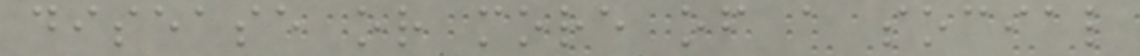disease or more of a social
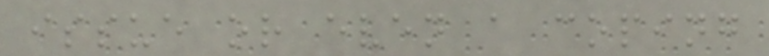issue or even a coping
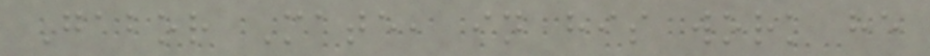Gabor Mate, in his work he
